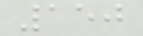150
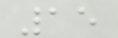15
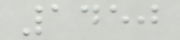1450
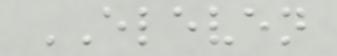ELEVEN
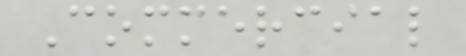Commercial
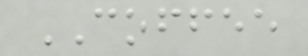COFFEE
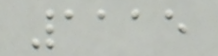1115
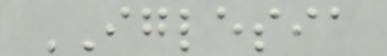IGLESIA
